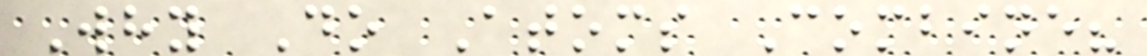Why Do Atoms Combine?
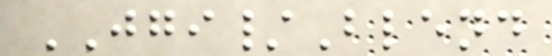JGI/Blend
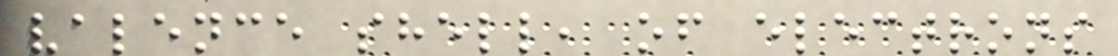valence shell, of electrons
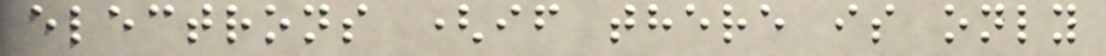electrons (if there is only
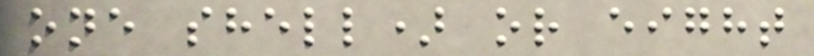one shell) or eight
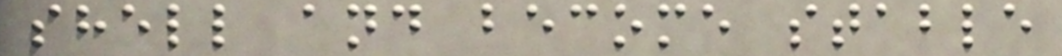shell and become stable
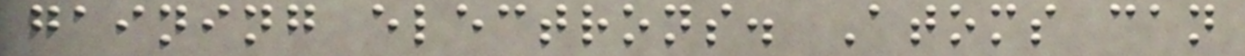gaining electrons. Atoms can
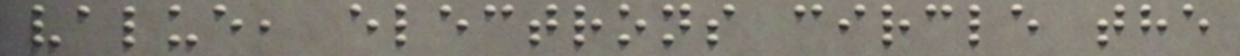value, electrons circle the
